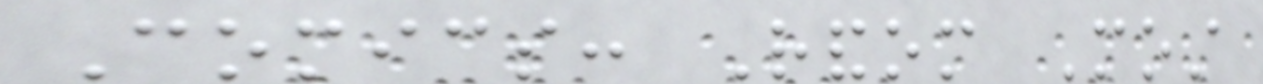Comics: Random Most
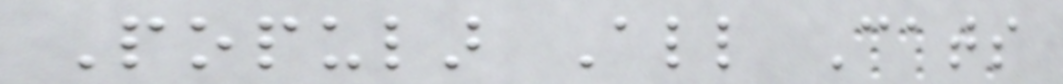Popular All Cats
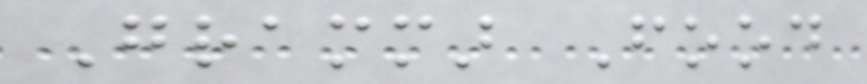Grammar Food
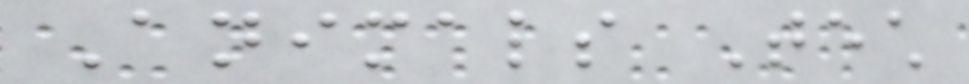Animals Tech
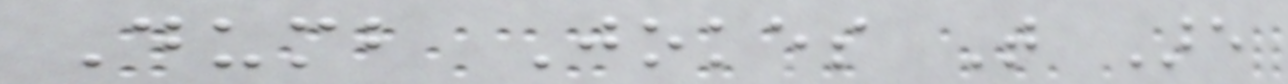Dumb Jokes That Are
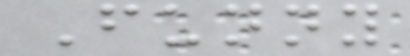Funny
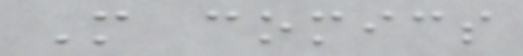More comics
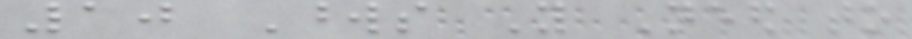10 Words You Need to
